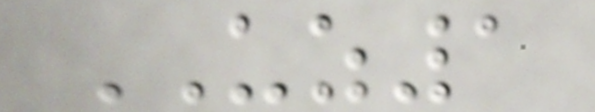UZ1
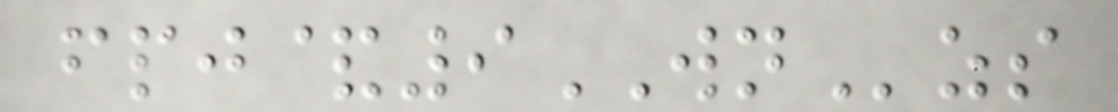fpj&9WNzs
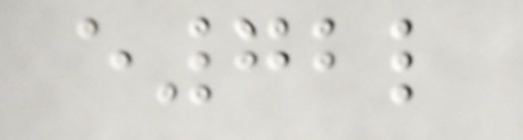e72l
